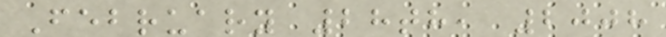February 28th, 2008
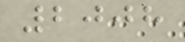2008
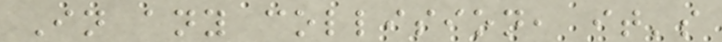In any collision, it's
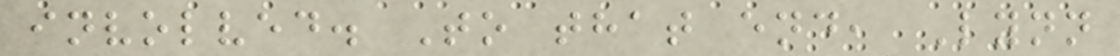involved. To that end, Lynn
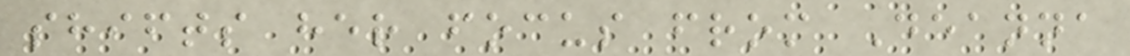shifts her focus from Deanna
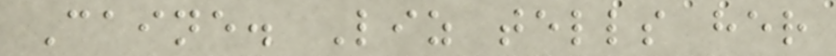Caine. Liz tells her
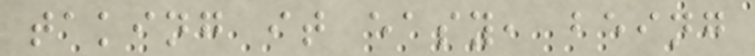taking it easy, being
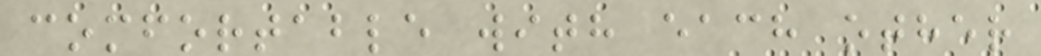comfortable with each other
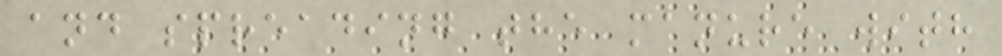and spreading the manure with
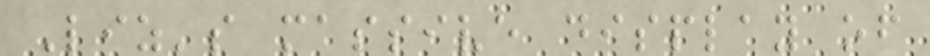Liz's massive display of
